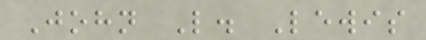John L. Lewis
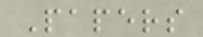Papers
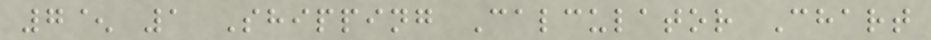7^ 1 Shipping Calculator Chart
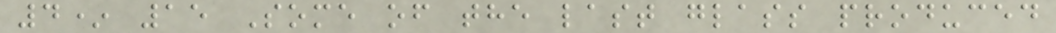4* 15 Some of the last glass produced
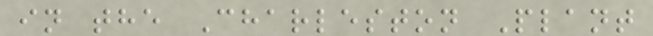in the Charleston Plant
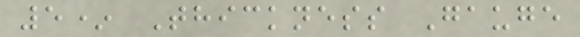5* Thickness Gauge
